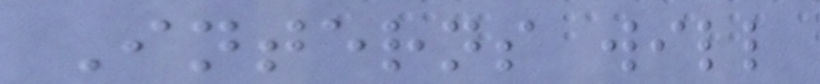Interns will
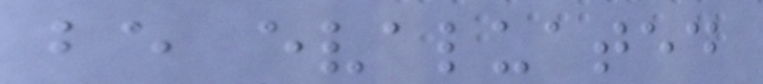be evaluated
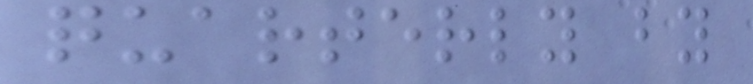quarterly by
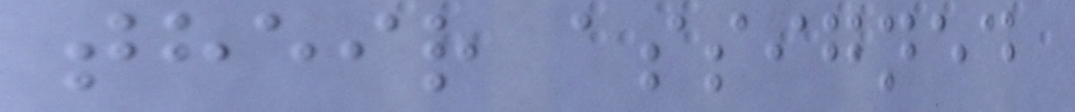their assigned
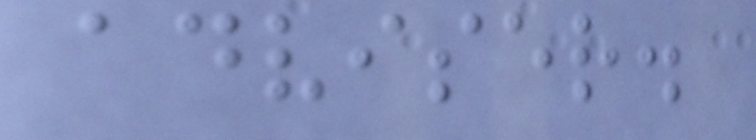adviser.
